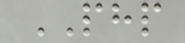PHP
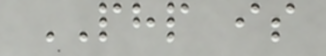PHP is
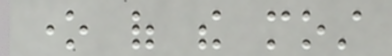one of the most
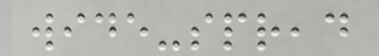wide-spread
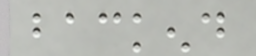backend
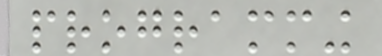programming
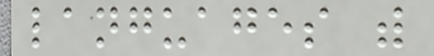languages with
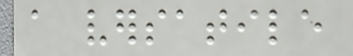a versatile
